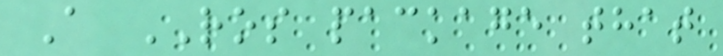A ROS package that
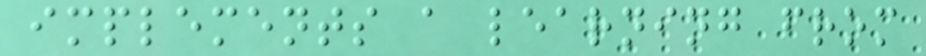implements a learning from
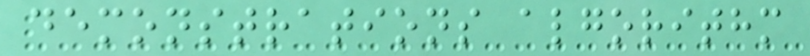demonstrations algorithm
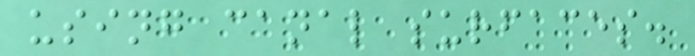using canal surfaces.
